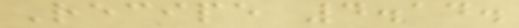Recipe 4.14.
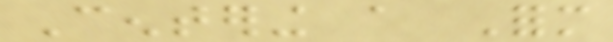Centering a Form
